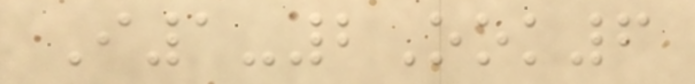I1-2Ook6
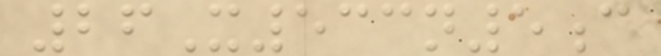26X533n5c
